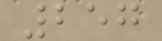257
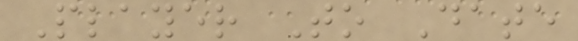Player To Date
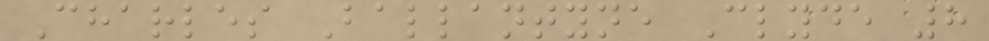Charles Ballantyne Clyde 8
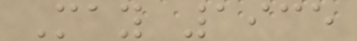May 1935
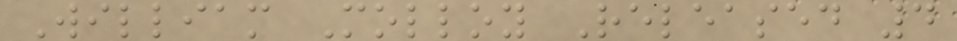William Molloy Released 4
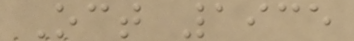Oct 1935
